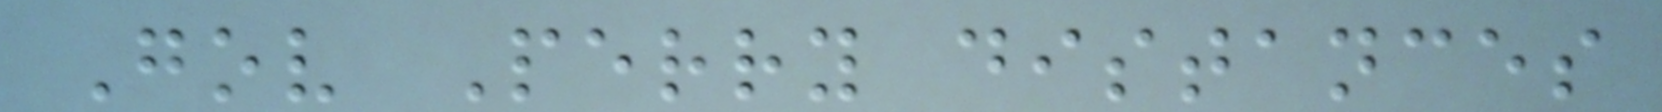Gov Perry distances
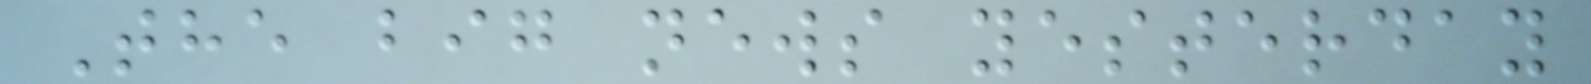The big news yesterday
